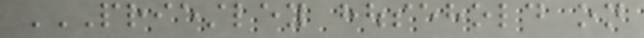PRIESTLEY HOUSEHOLD ON
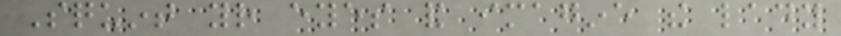Squint your eyes and imagine the lady
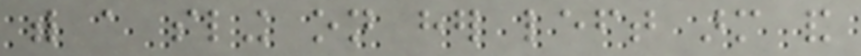with a sling on her left arm and
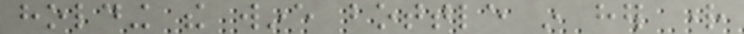holding the wine bottle in her right
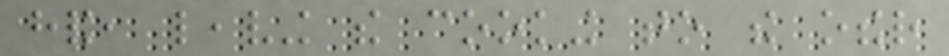hand, leaving the cooking to the other
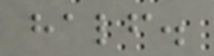half.
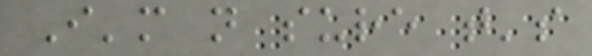I'm not sure that's
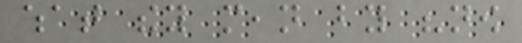what they mean by "now
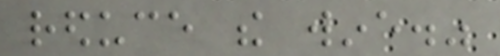reduce the wine."
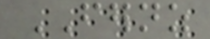FERNZ
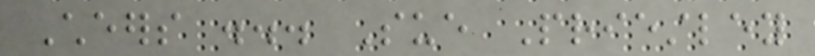Cheers ... Sue Priestley
